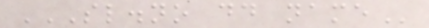SL.NO DD NAME
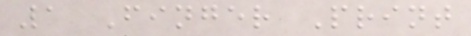1 Finger Print
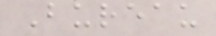Bureau
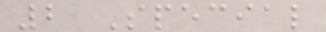2 Special
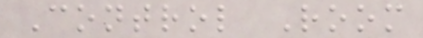Control Room
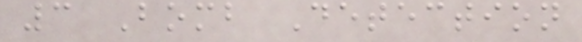3 Bomb Detection
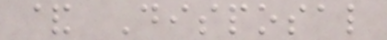& Disposal
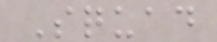Squad
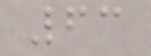63
